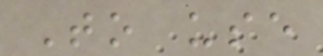To use
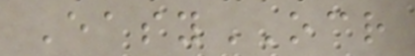EasyOCR
